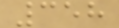358
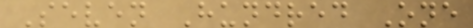Seven Hundred One
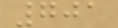701
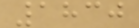1830
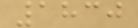1830
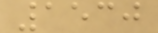1530
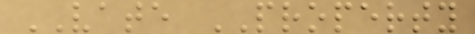VATE PROPERTY
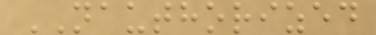NAUTHORIZED
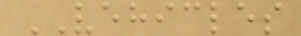VEHICLES
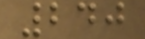240
